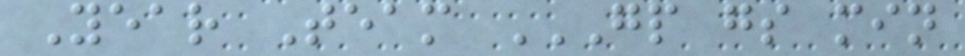Year Team GP GS MIN
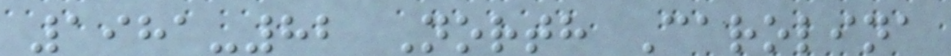1981-82 North Carolina
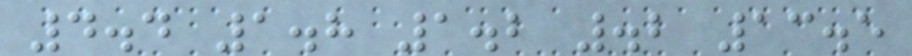4.4 1.8 1.2 .2 13.5
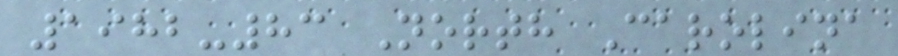1982-83 North Carolina
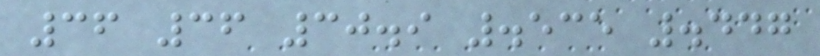36 36 30.9 .535 .447
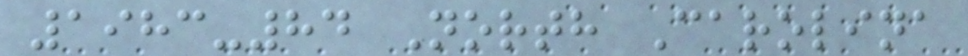1983-84 North Carolina
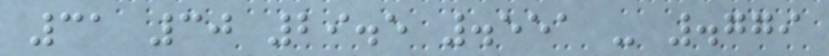31 30 29.5 .551 - .779
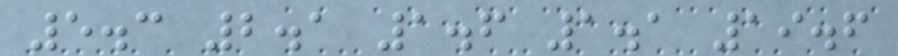5.3 2.1 1.6 1.1 19.6
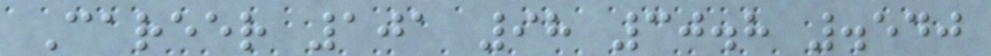Career 101 98 30.8 .540
